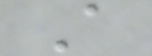A
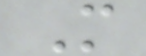M
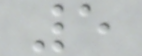5
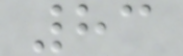83
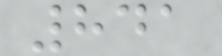841
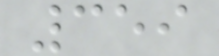359
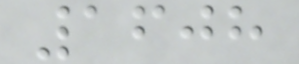1608
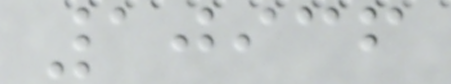10936
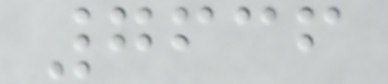7636
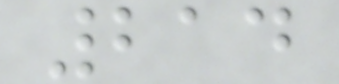214
